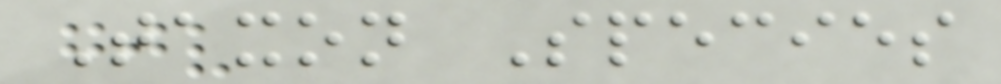Taxon Species
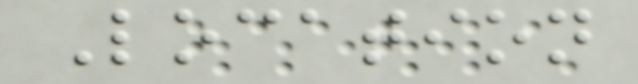Location
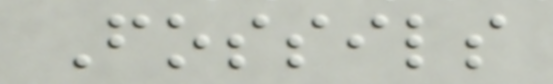Fossils
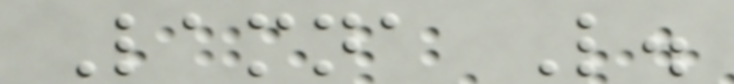Lamna L.
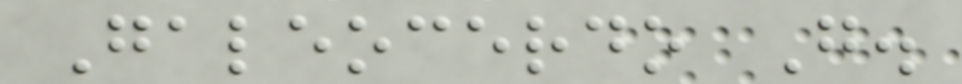Galeocerdo G.
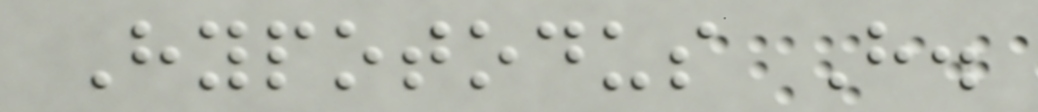Hypotodus H.
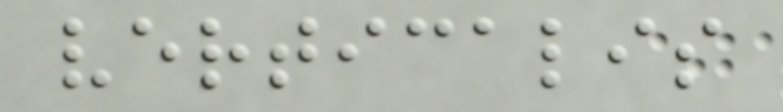verticalis
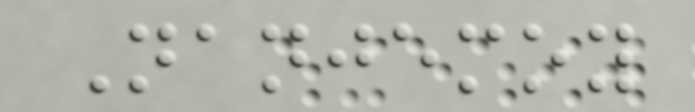Nanjemoy
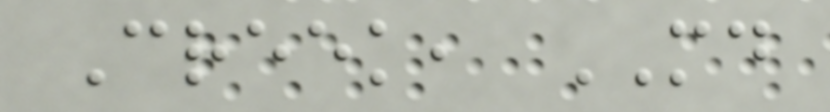Creek, MD
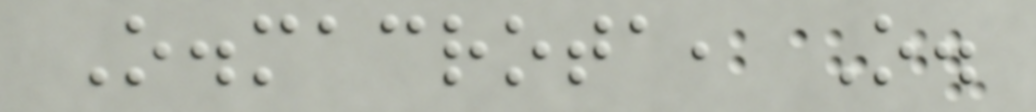O.macrota, O.
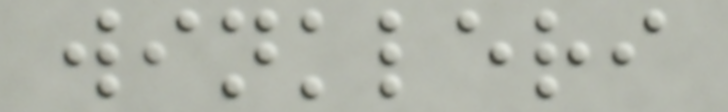winkleri
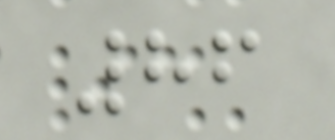86
